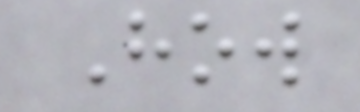How
